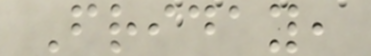Friday,
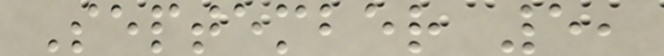September 5,
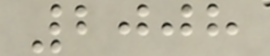2008
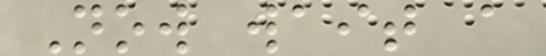Now wait a
